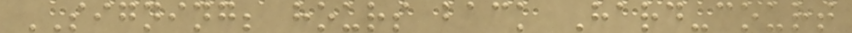SIGNING; hours back Hard-court
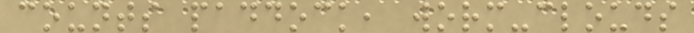counts paddock, worm-clouds
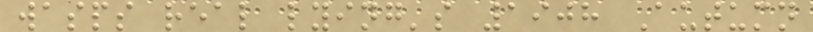wasps real lying's 1908 Autumn
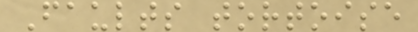Faults tortoise
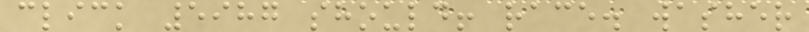click 5987 should! race. washer
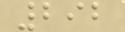292
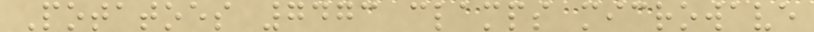Potatoes 7473 clamps microwave
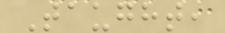Taught,
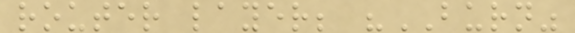router layer; "BURN"
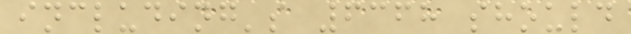including's 6368 should
